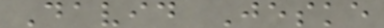David Jeske
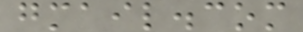gmail.com
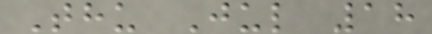Thu Jul 18
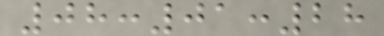08:01:28
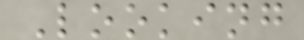Looking
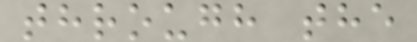through the
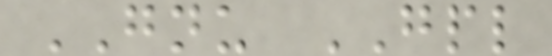GNU GPL
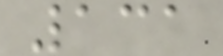131
